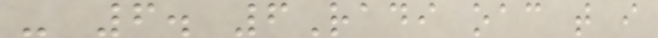- 6. 6Radi oac t i
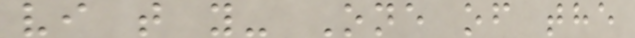vi t y- One of the
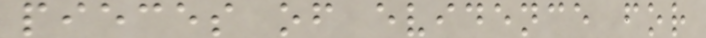pieces of evidence for
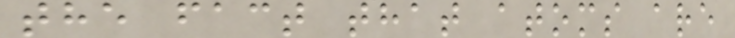the fact that atoms are
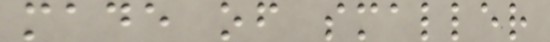made of smaller
